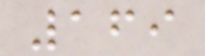169
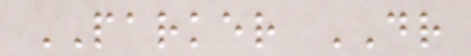PARKER DR
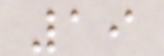19
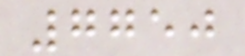7750
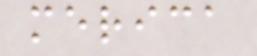merica
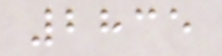2835
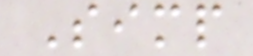Simp
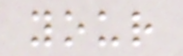your
